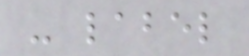- label
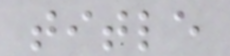title
